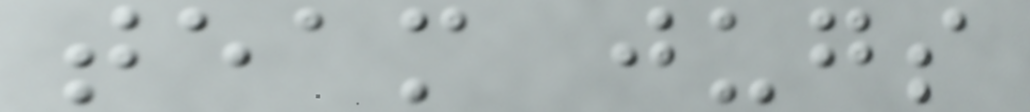team jugs
